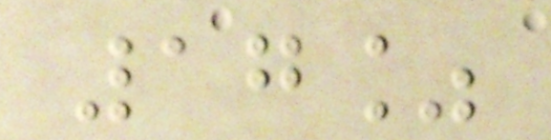17%
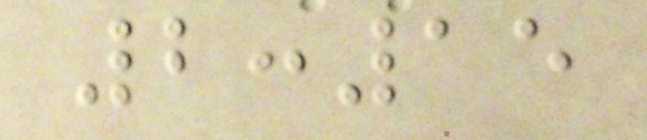2:15
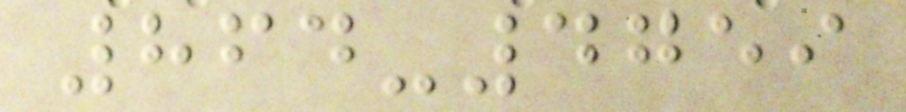864-4759
